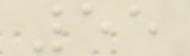55
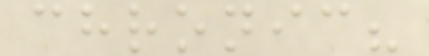chronic?
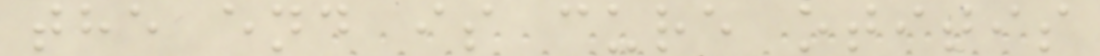the end is cure otitis
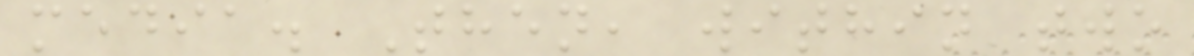media. Then, within two
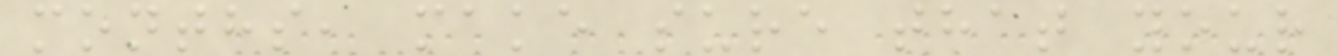months, make sure that your
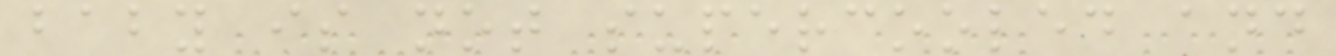baby is not supercooled and
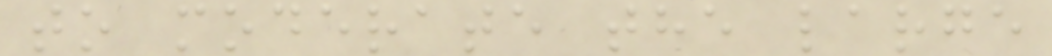to moderate the large
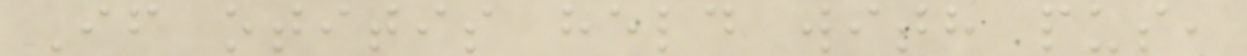If otitis held with pus,
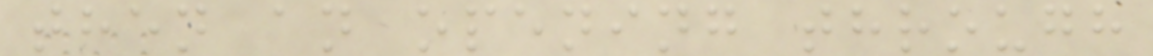then an opening through
